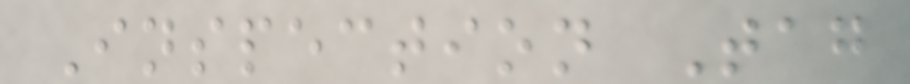Inspection Tag
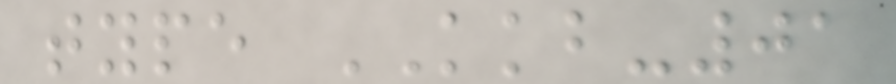type KKB-01
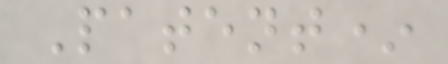Patent*
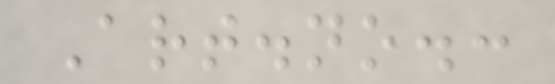Art.no.:
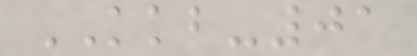KKB-01
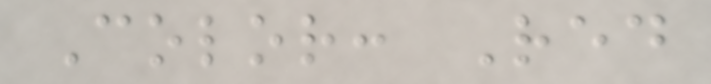Color: Red
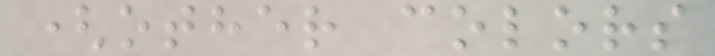(other colors
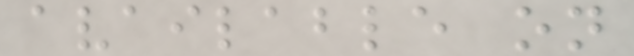available on
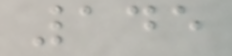145
